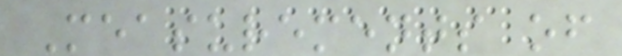Measurements of
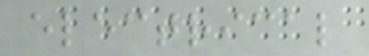electrical
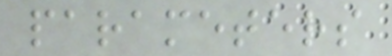parameters
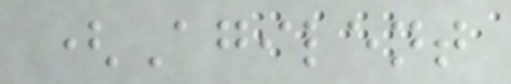(Agilent
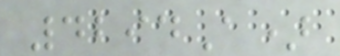4294A)
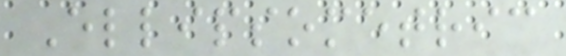Ellipsometric
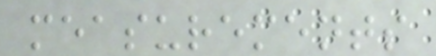measurements
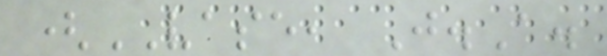(VASE, J.A.
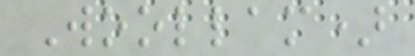Woollam)
